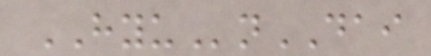HYUnDAI
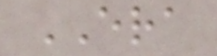ERA
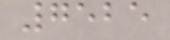7525
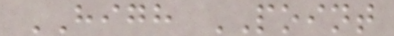HIGH POINT
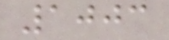1003
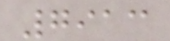7913
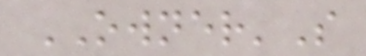OWNER'S
